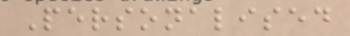Personalised
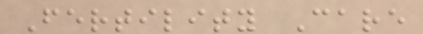Fertility Care
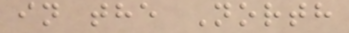in the North
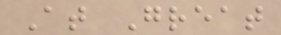At Great
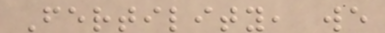Fertility, we
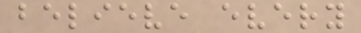believe every
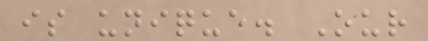is unique. Our
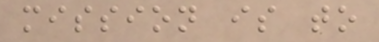mission is to
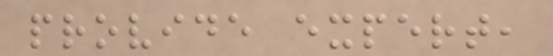provide expert,
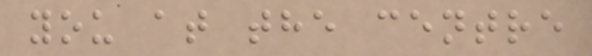you at the centre
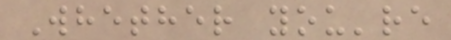Whether you're
